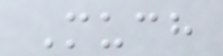Much
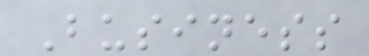Business
